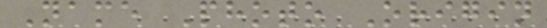Name Photo Origin
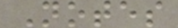Notes
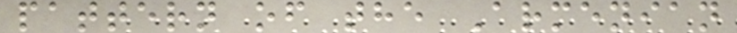pattern of the Armenian
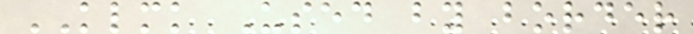KLMK Used by border
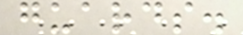guards.
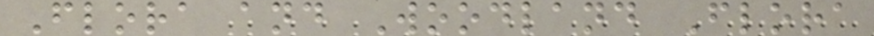Flora and Woodland Flora
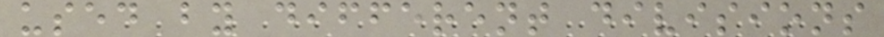used by different divisions
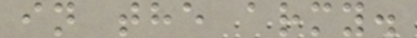in the army.
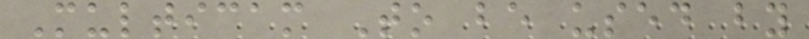Multicam To be used by
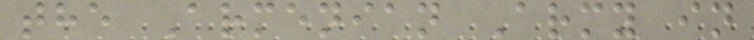the Armenian Army in
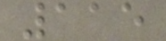115
